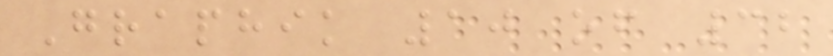Graphik 10 of 32
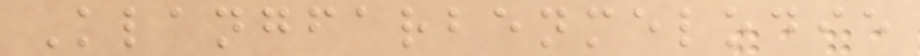Klangfarbenmelodie
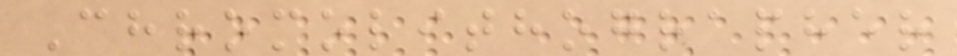Chromolithographer
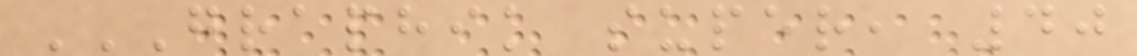GRAPHIK SUPER, 40
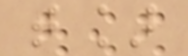t]
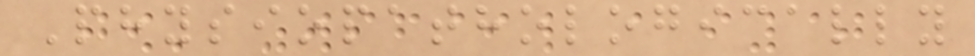Physiopathologically
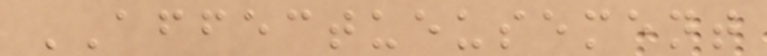AFFECTUEUSEMENT
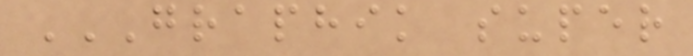GRAPHIK SUPER
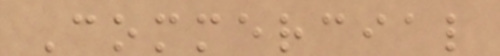Commercial
